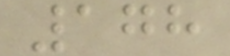178
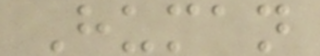Human
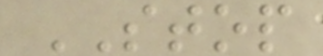STOP
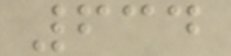634
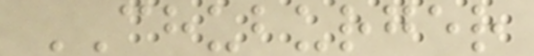CHUBURGER
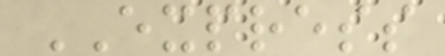EXPRESS
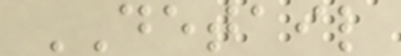DETAIL
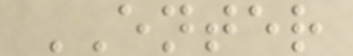ENTER
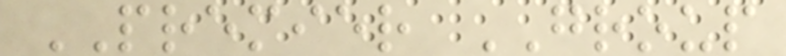PREMIER GROUP
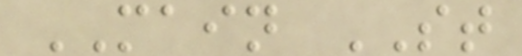MAIN ST
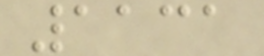1131
